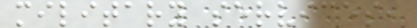military services,
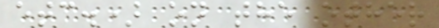etc.) on the other
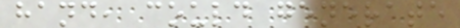hand, could generate
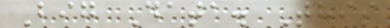Big Data. This
